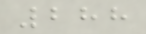288
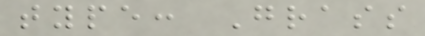type: Grass
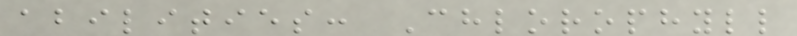abilities: Chlorophyll
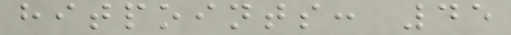hitpoints: 45
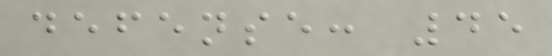defense: 45
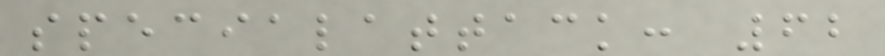specialattack: 62
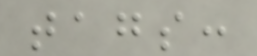tags:
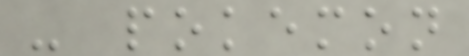- pokemon
